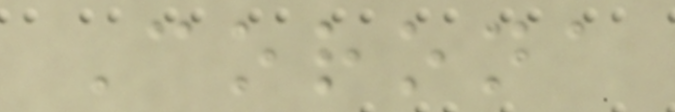Corona
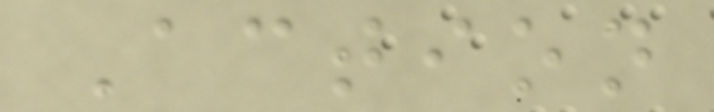Action
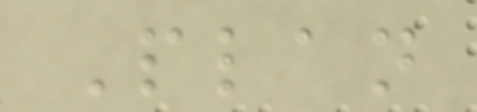Plan
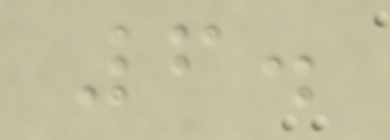6.
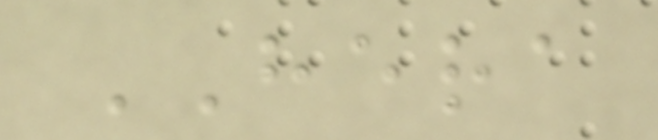HERA
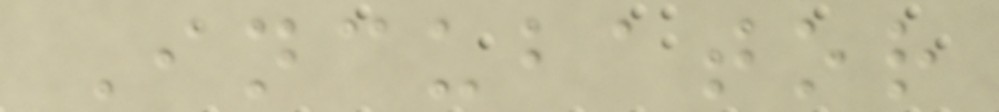Incubator
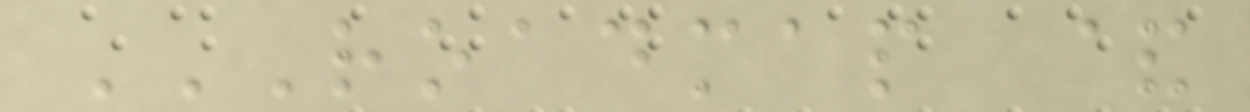ROADMAP &
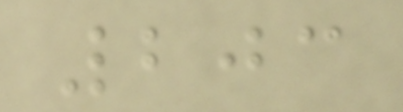203
